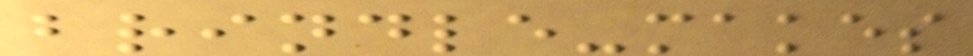brindle-makes
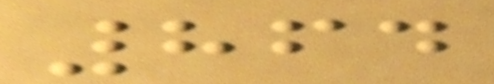864
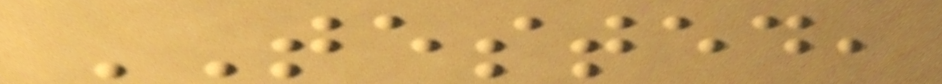TESTED,
